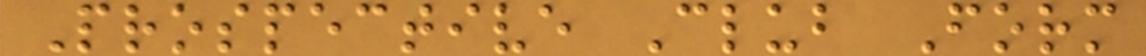Prospective Club Form
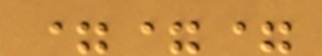===
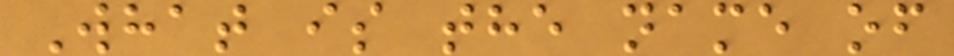What is the name of
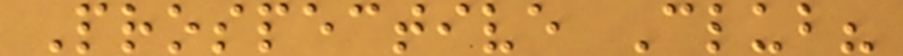Prospective Club?
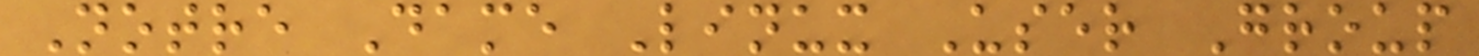Notre Dame Linux User Group
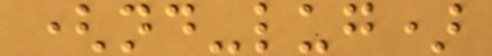(nd-lug)
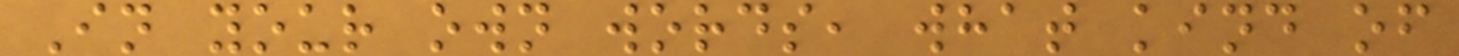In your own words, what kind of
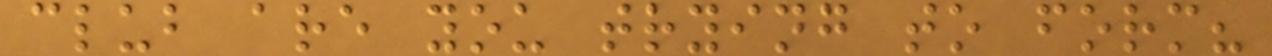club are you trying to form?
